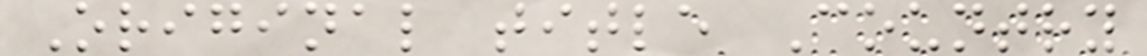Original title Country
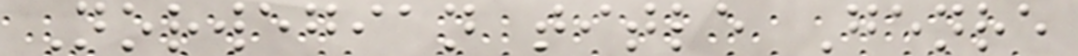Norwegian title Genre
